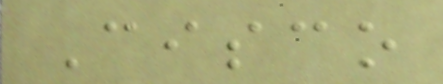Cisco
